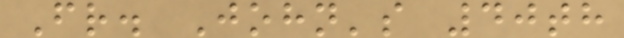Fr. John's 40th
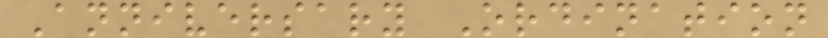Anniversary Ordination
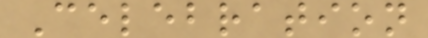Celebration
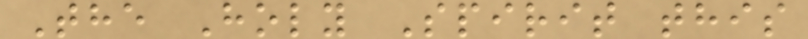The Holy Spirit this
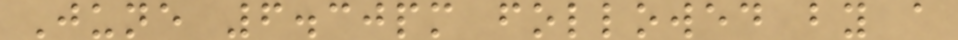June 6.30pm followed by a
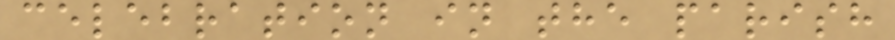celebration in the parish
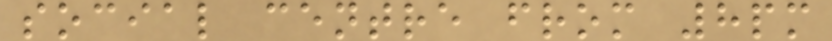social centre from 8pm
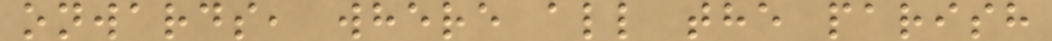onwards, where all the parish
